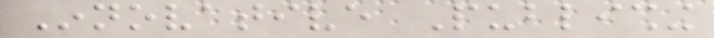Innovative Publishing
